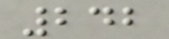242
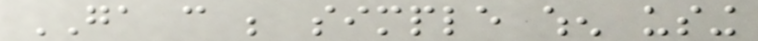GA can be simple when using
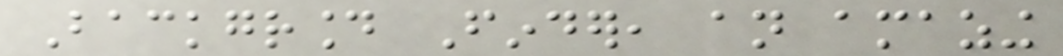Background Finder, an amazing
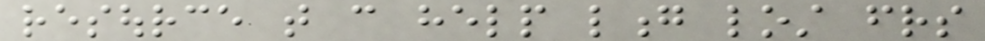resource that can help long lost friends
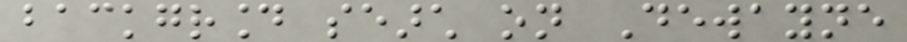background search on Dewayne
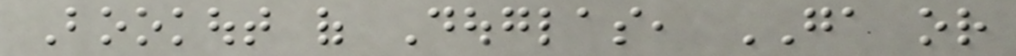Bookout of Douglas, GA or
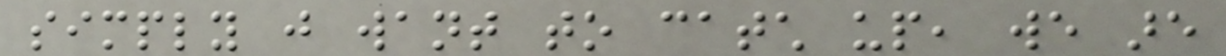simply just want to catch up, we are
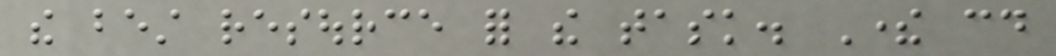the best resource for the task. There could
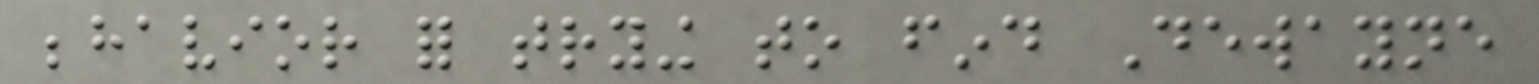behavior for trying to find Dewayne
